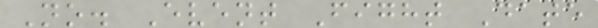No. Event Fight Date
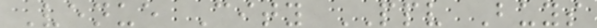Venue City PPV Buys
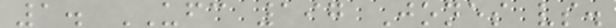1. UFC 197 Jones vs.
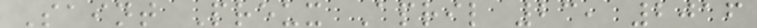Saint Preux April 23, 2016
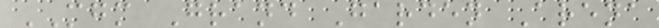MGM Grand Garden Arena
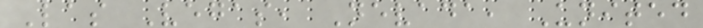Las Vegas, Nevada, United
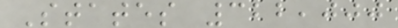States 322,000
